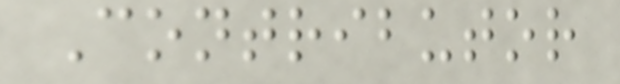Contributor
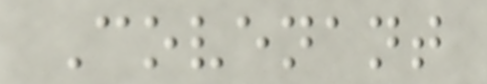Covenant
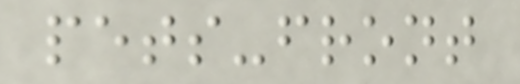pets-front
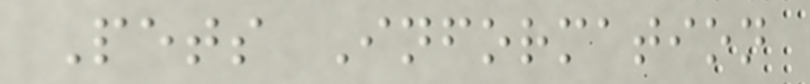Pets Information
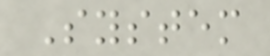System
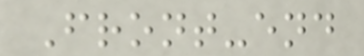Front-end
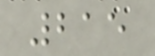215
